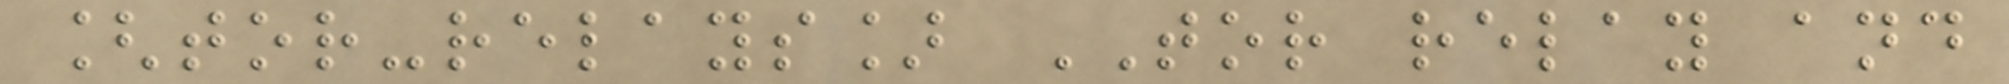[tor-relays] TOR relay and
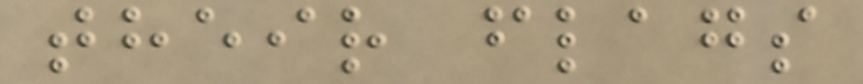their flags
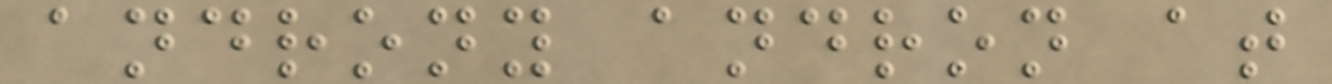androny andron at
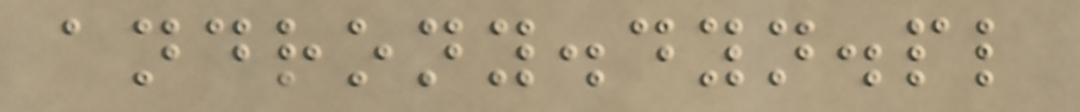androny.dyn.pl
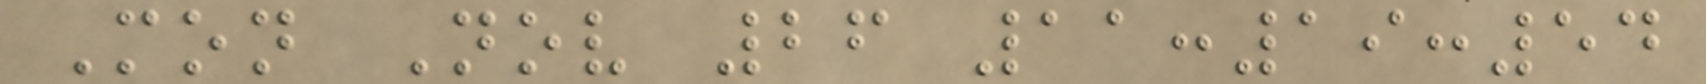Mon Nov 26 11:19:54
